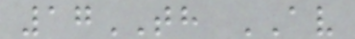17TH AV
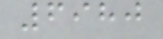6980
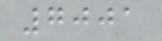7001
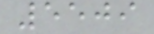5509
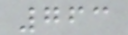763
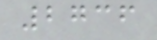2736
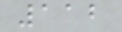112
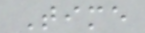Time
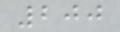200
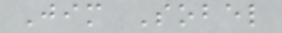Jim Sobel
